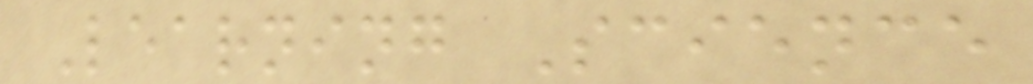Learning Science
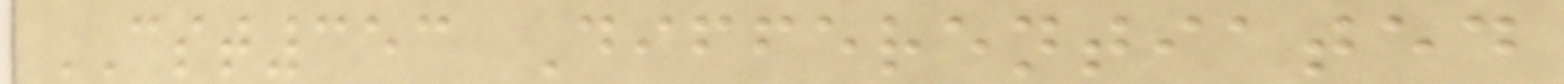CST353 Differentiated
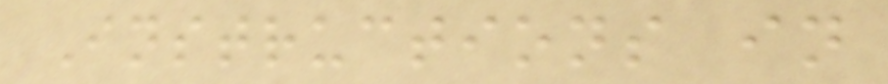Instructions in
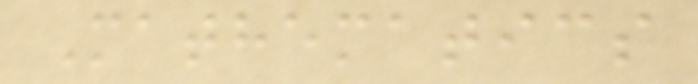Mathematics
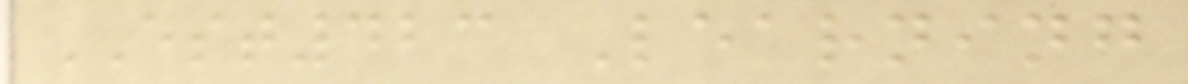EST423 Learning
